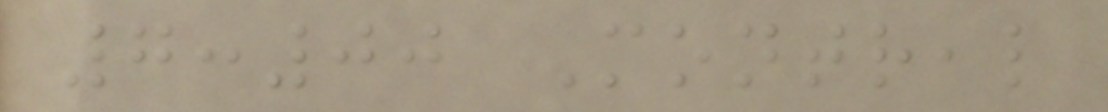7:00 Montreal
